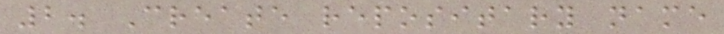2. Create repositary name
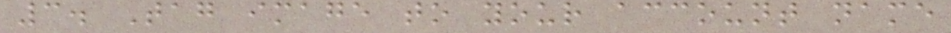3. Tag image to your account name
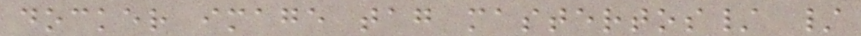docker image tag mastertos/ /
